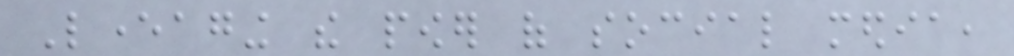Leveraging the power of social media,
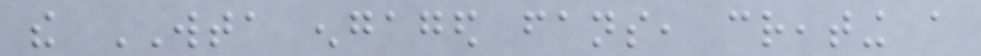the WTA engaged fans, creating a
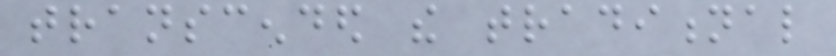transcended the traditional
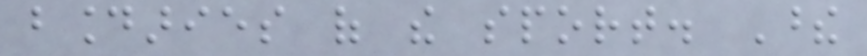boundaries of the sport. These
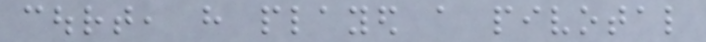court, have played a pivotal
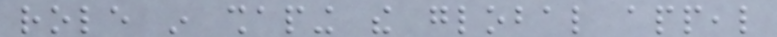role in shaping the global appeal
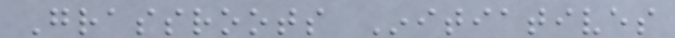Grassroots Initiatives
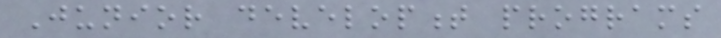Junior development programs
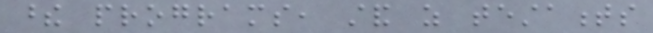these programs, stand as testaments
